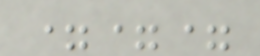===
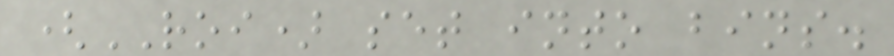(ROI) set into bins.
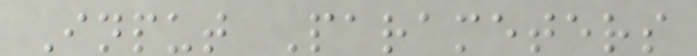Input Parameters
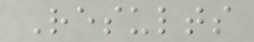Results
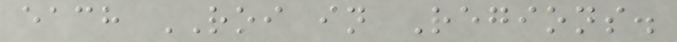each ROI in Regions.
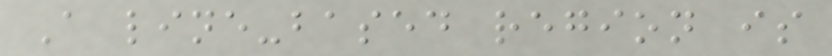A line-based region is
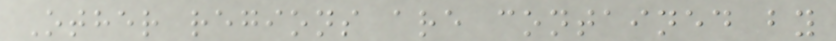Other regions are contained by
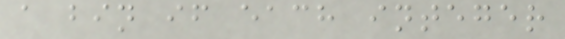a bin if each integer
